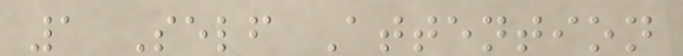1 Self Attention
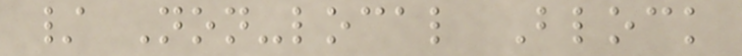/ Non-local Block
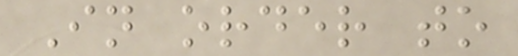In order to
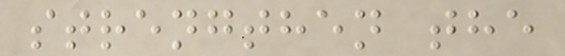strengthen the
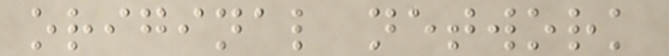original network
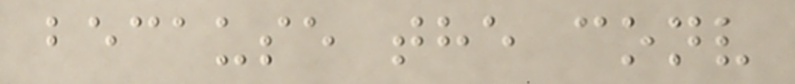because the conv
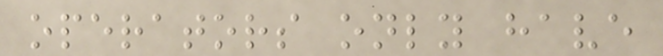operators only have
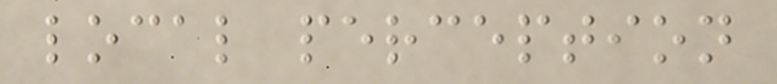local perception
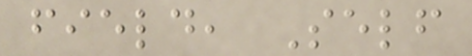field, Self
